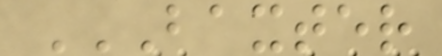BAXTER
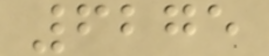6275
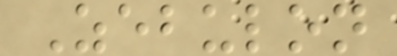Zebulon
